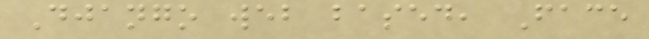Django web based, Face
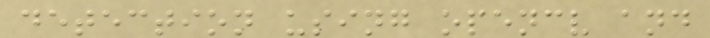detection using opencv and
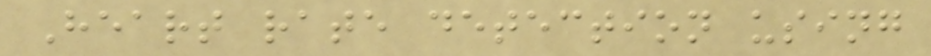Heart rate detection using
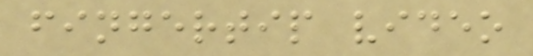fingertip video
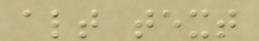alt text
